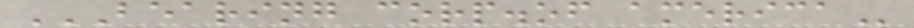BEARING CORP.OF AMERICA
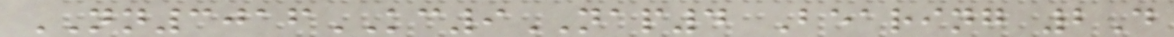NN3016KC9NAP4 Bearing 2D
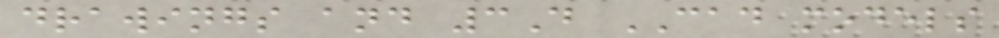drawings and 3D CAD models
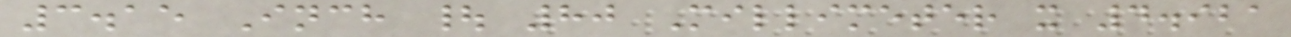3.15 Inch | 80 Millimeter x 4.921
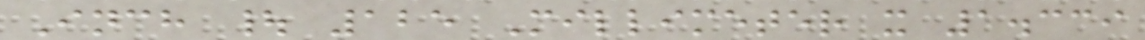Inch | 125 Millimeter x 1.339
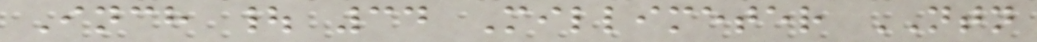Inch | 34 Millimeter NTN
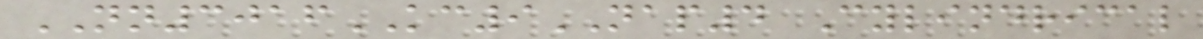NN3016KC9NAP4 Cylindrical
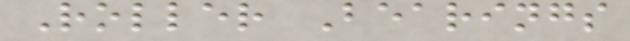Roller Bearings
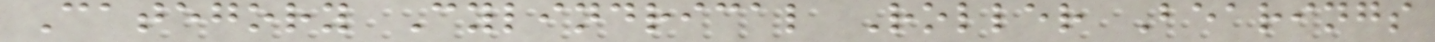Category Cylindrical Roller Bearings
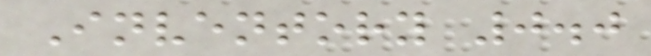Inventory 0.0
